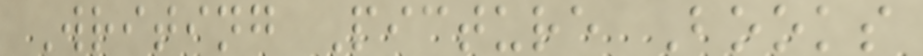Writing Picture Books
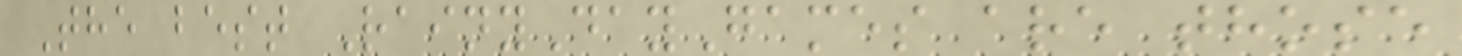The best RainyDayGames are those
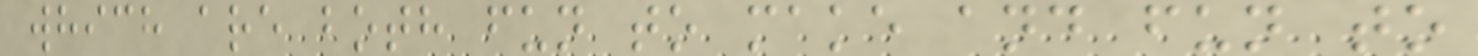which are both fun to make and fun to
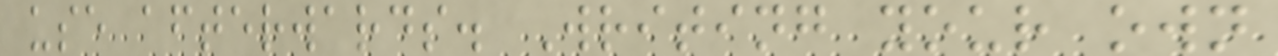use afterwards. Writing your own
